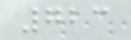723
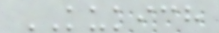KUKICH
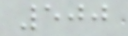500
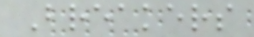Breakers
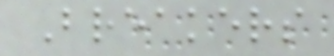Breakers
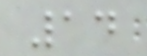14
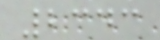2343
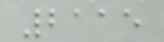2115
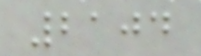2104
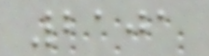2101
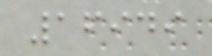16949
